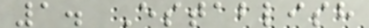1. Establish
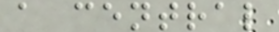a central
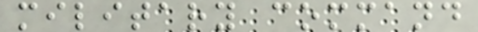military command
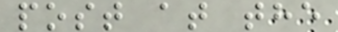post at the
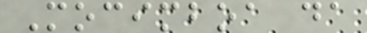Mocimboa da
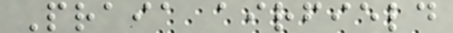Praia airfield
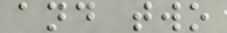and two
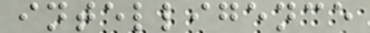intelligence
